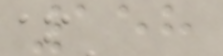158
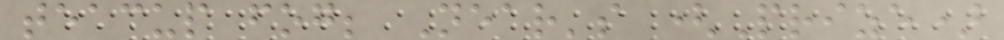teacup fog; Near's (Prize)
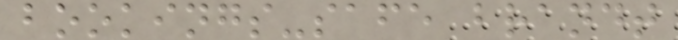bookings-safe brandt
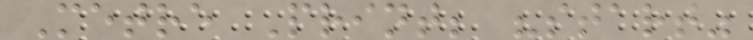Metre Print; "start"
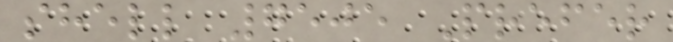shell 7505 Prefer
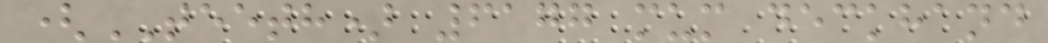(TEETH) 6177 mum deckhand
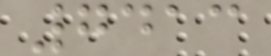7413
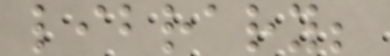library;
